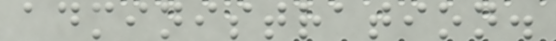administration.
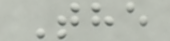The
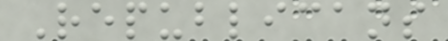Republicans
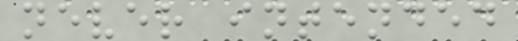never intended
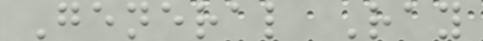General Ray
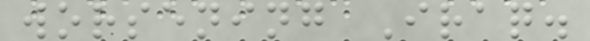worsening Iraq.
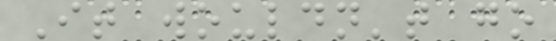It wouldn't go
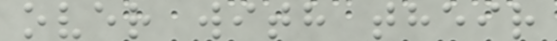over with their
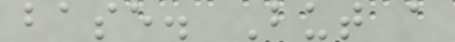base. But a
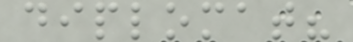diplomat?
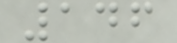146
